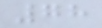78
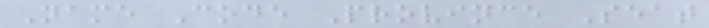Name Code Province Seat
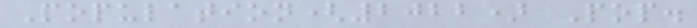Population(2022) Pop.
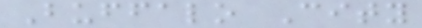Buffalo City
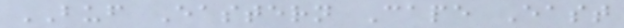BUF Eastern Cape East
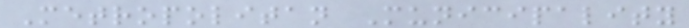Metropolitan Municipality
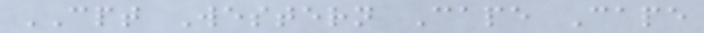CPT Western Cape Cape
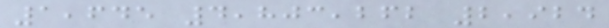1,645 4,803,262 2,924
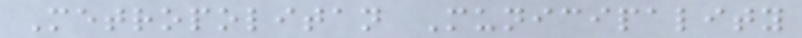Metropolitan Municipality
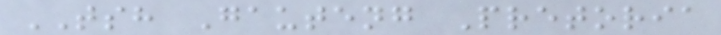TSH Gauteng Pretoria
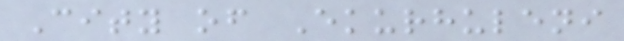City of Ekurhuleni
